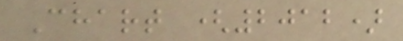Chart (2012)
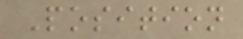Position
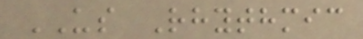US Rhythmic
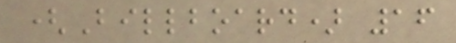(Billboard) 16
